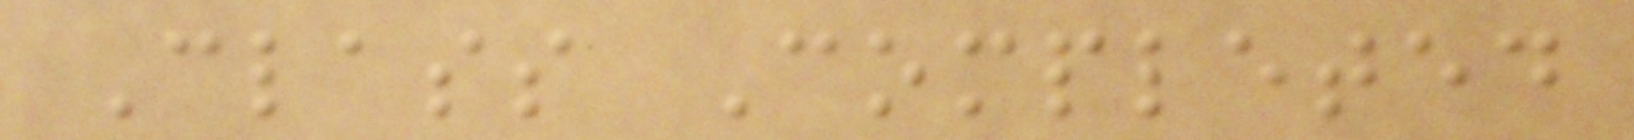Class Completed
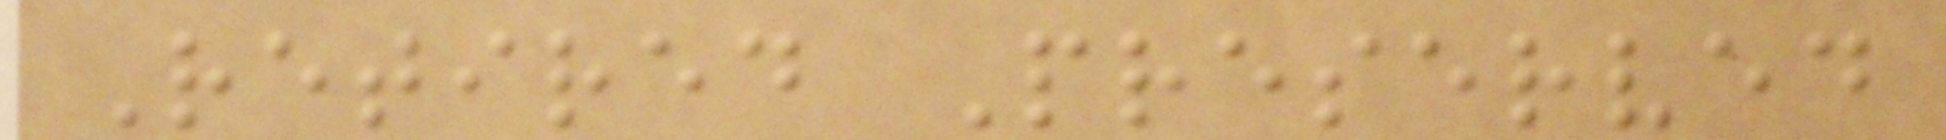Retired Preserved
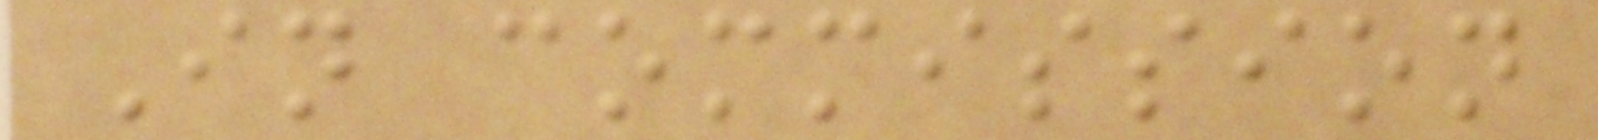In commission
